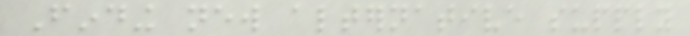Finding new alternative supply
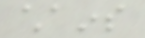chains
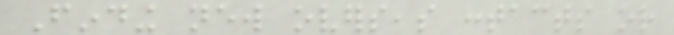Finding new overseas contacts or
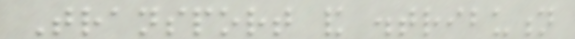Transport and distribution
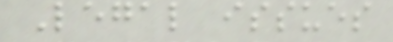Legal issues
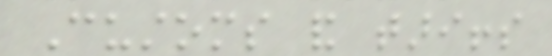Customs and tariffs
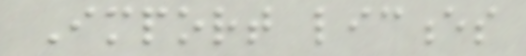Import licences
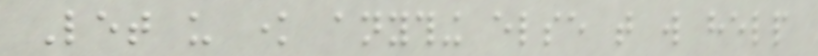Let us know anything else that will help
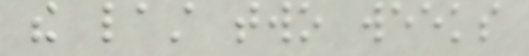the last two weeks
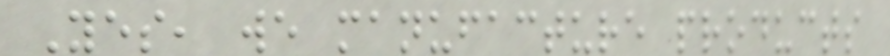Yes, we manufacture products
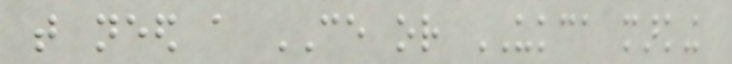that need a CE or UKCA marking
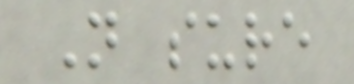Not sure
